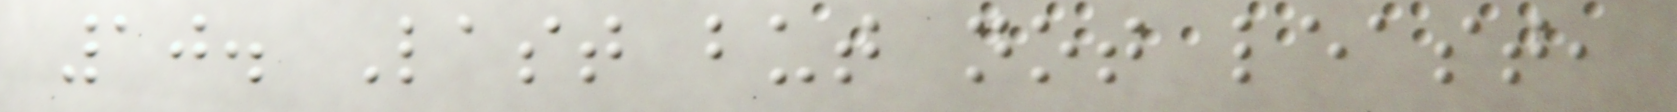10. Last but not least,
